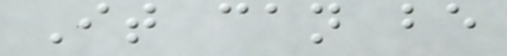It can be
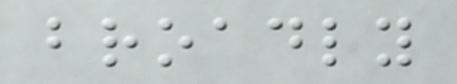broadly
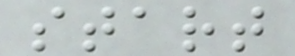start
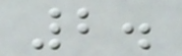2.
